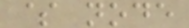$ node
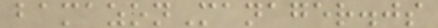bamazonManager.js
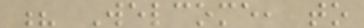? Welcome, to
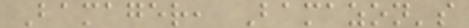Bamager, Bamazon's
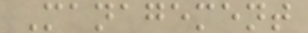Management
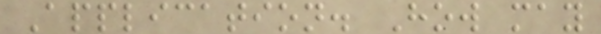Application. How may
